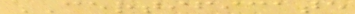CERTIFICATE
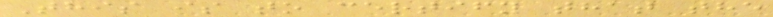This is to certify that the
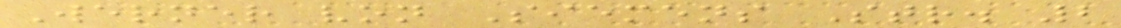Werner von Siemens Str. 2
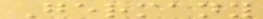Germany
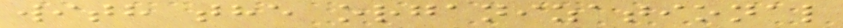with the organizational
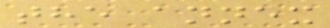the annex
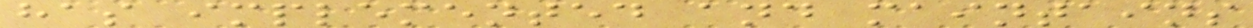has implemented and maintains
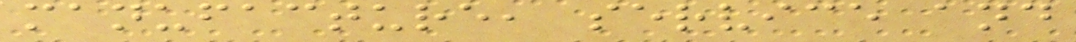manufacture, service and
